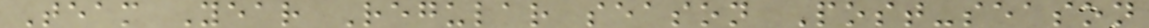Team Year Regular season Post-season
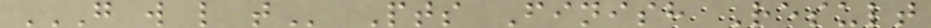G W L T Pts Finish Result
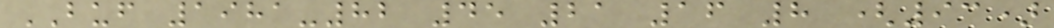BUF 1981-82 45 21 16 8 (93)
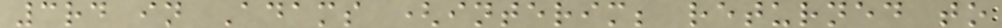3rd in Adams (interim; returned to
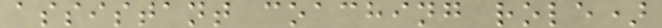assistant coaching role)
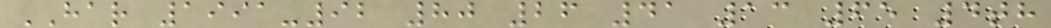HAR 1991-92 80 26 41 13 65 4th
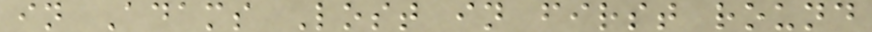in Adams Lost in first round
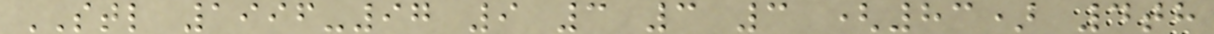STL 1996-97 9 3 3 3 (83) 4th
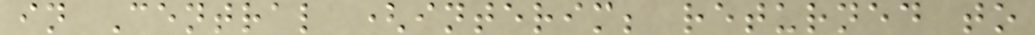in Central (interim; returned to
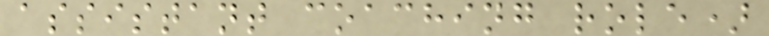assistant coaching role)
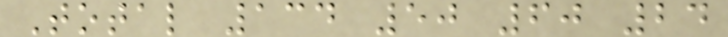Total 134 50 60 24
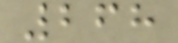268
